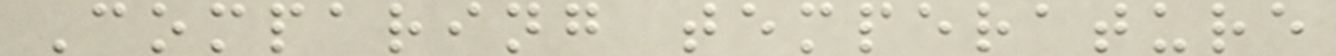Comparing temperature
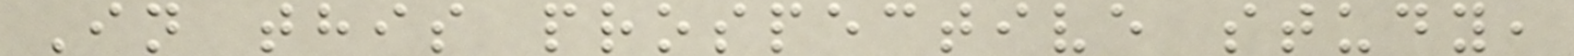In this prospective study,
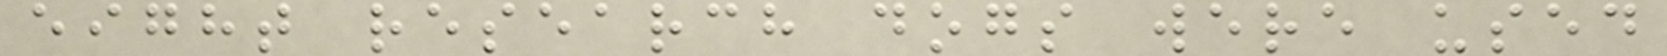eight research dogs were used
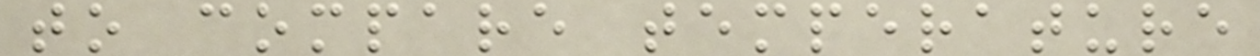to compare temperature
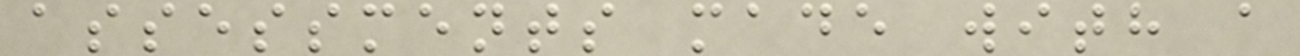assessments made with a
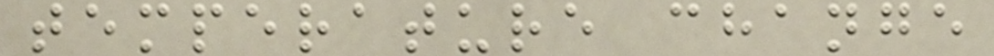temperature change
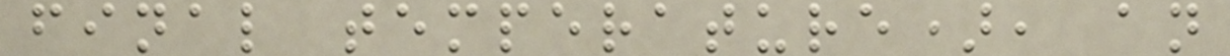final temperature), an
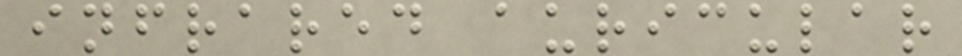infrared auricular
